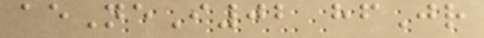aeNeI02 hfJr
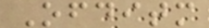Ofditm
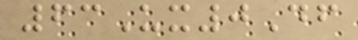63Ux0Df
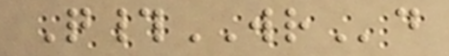Q#WRd
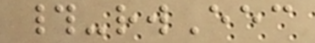#-rwEec
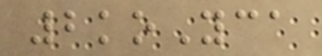2koYca
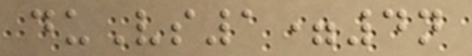duVs1=4n
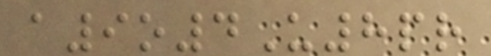a9o4U8pr
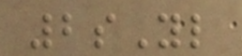2sYl
